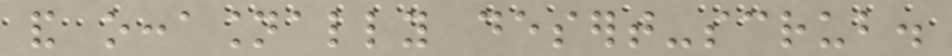and occasionally desert-scrub.
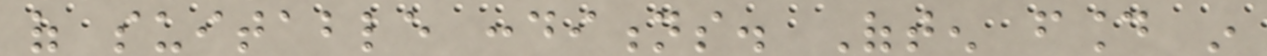of suitable conditions. Often found in
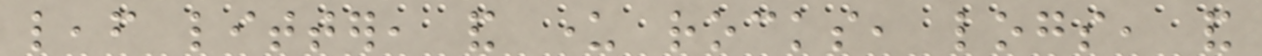leaf litter, and under rocks, logs, and
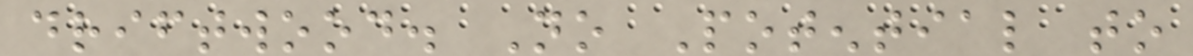driftwood. No Potential to
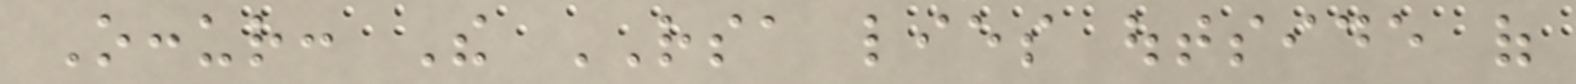Occur: The RSA lies outside of
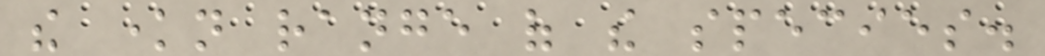the known range of the species.
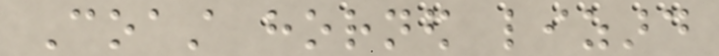Coast horned lizard
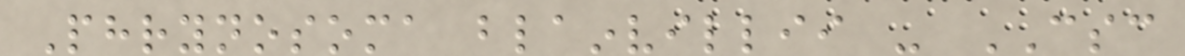Phrynosoma blainvillii - CSC
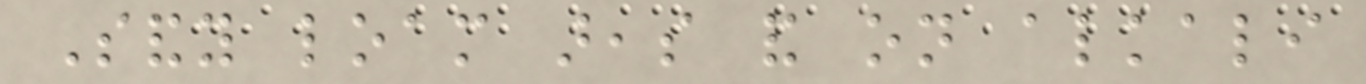Sandy loam areas and on alkali
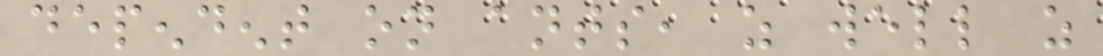dependent on ants, as well as
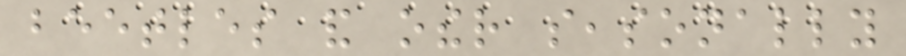beetles and other seasonally
